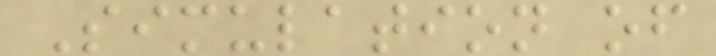Simulation of
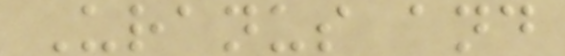Uranus and
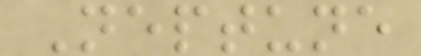Neptune
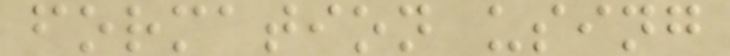formation using
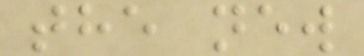the new
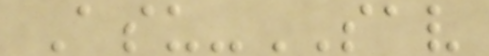Asu-SAV
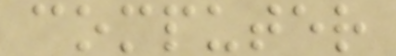computer
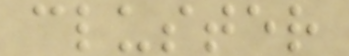cluster
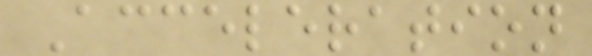Acceleration
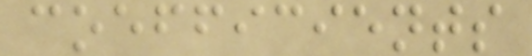coefficients
